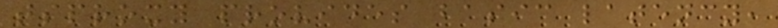tsproxy provides basic latency,
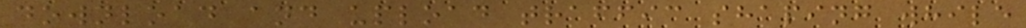download and upload traffic shaping while
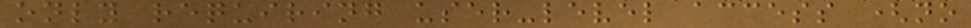only requiring user-level access (no
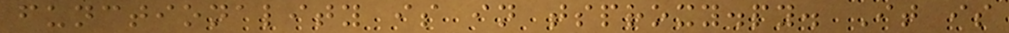functionality is in tsproxy.py. It is
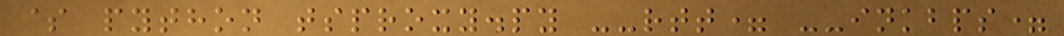$ python tsproxy.py --rtt= --inkbps=
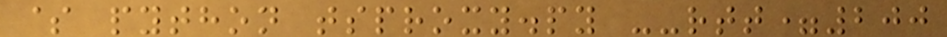$ python tsproxy.py --rtt=200
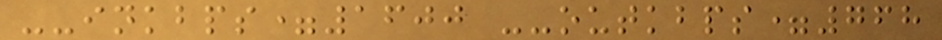--inkbps=1600 --outkbps=768
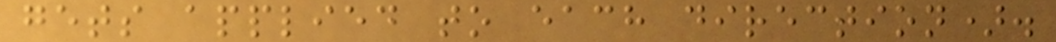gets applied to each direction).
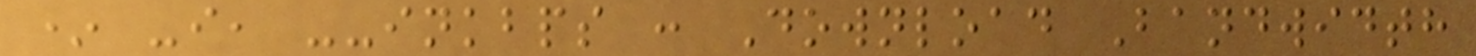* -i, --inkbps : Download Bandwidth
